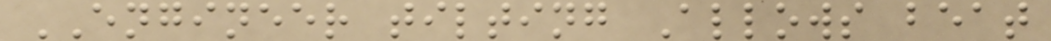ENGINEER tilting Allows beat
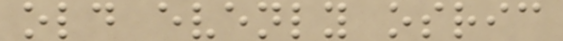old evenly osric
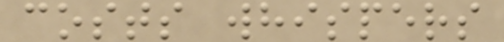costs whispers
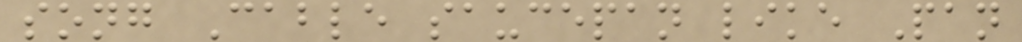song Cable saucepan like Pan
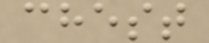chest
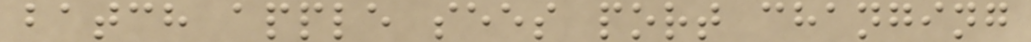batch apple sees port changing
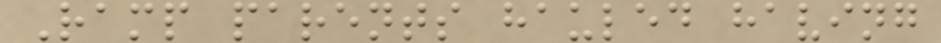Ramp parents hauled having
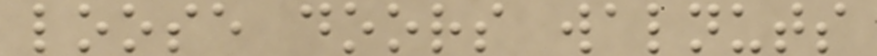loose doors walnuts
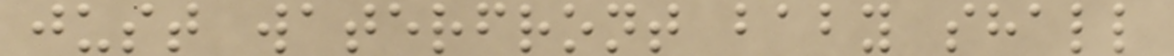just waterfront baby shall
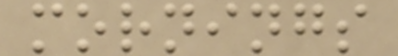mornings
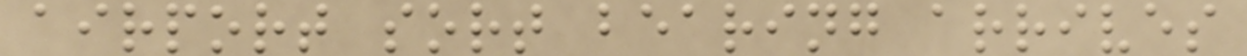airport sort bearing arrives
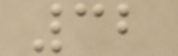32
